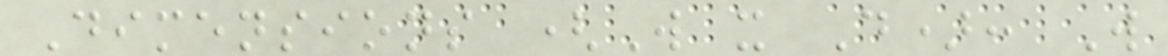Dimensions (W x D): W
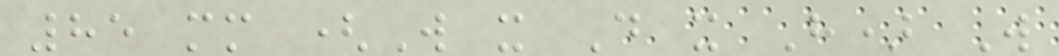85 mm (W x D x H) W
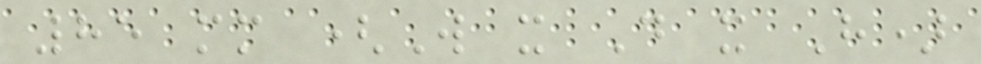85 mm (W x D x H)
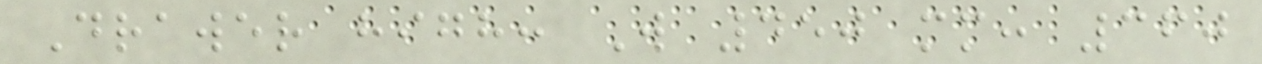Drawer high: W 450 mm: 360
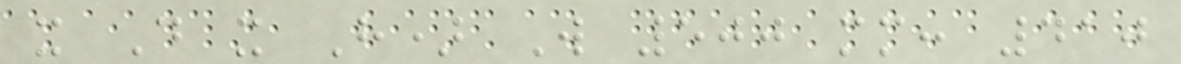x D x H) W 500 mm: 410
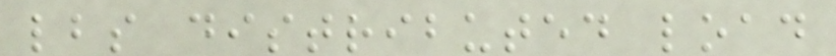lbs distributed load
